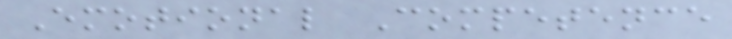Emotional Competence
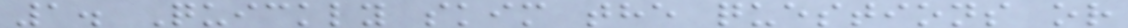1. Quickly skim the questions or
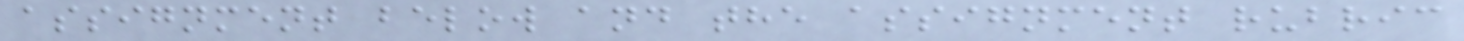assignment below and the assignment rubric
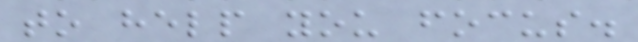to help you focus.
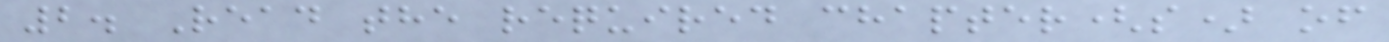2. Read the required chapter(s) of
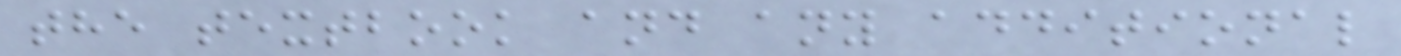the textbook and any additional
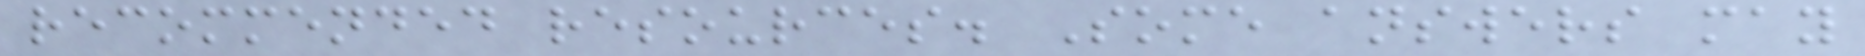recommended resources. Some answers may
